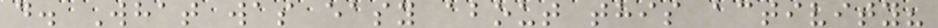d. What was easy about this activity?
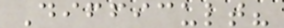Difficult?
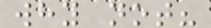why not?
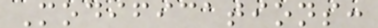Modifications:
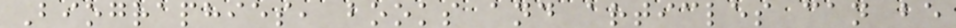Biographies, books and articles can be
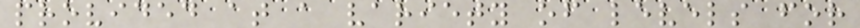provided at a variety of levels for
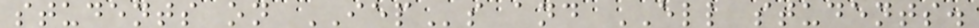students on IEPs and ELL students.
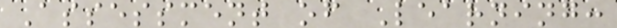Assessment of Learning:
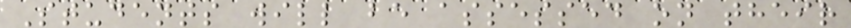Students will be assessed on their
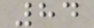84
